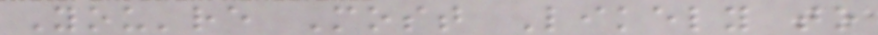You're Most Likely to
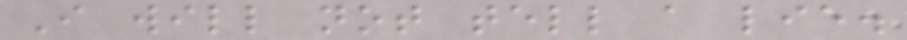I will not tell a lie.
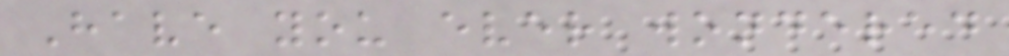Have you ever wondered
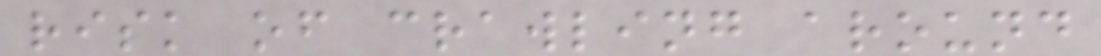risk of crawling around
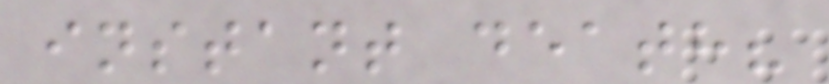instant death?
